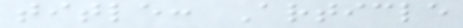title: Article
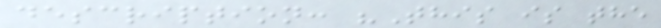description: "This is the
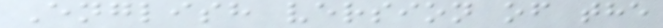English version of the
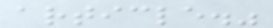article."
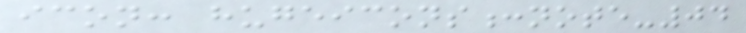icon: hugeicons:note-04
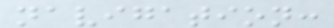navigation:
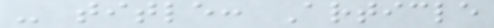- title: Article
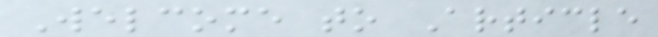Welcome to Article
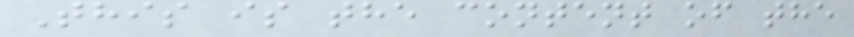This is the content of the
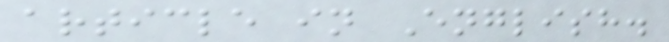article in English.
